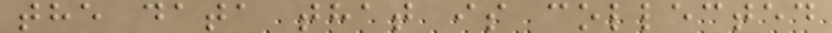the data that is collected
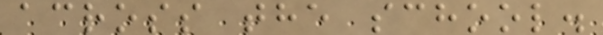across the school.
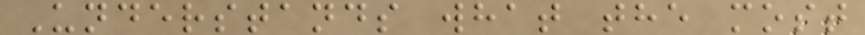Understands what the most
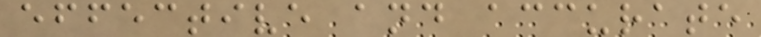effective and accurate
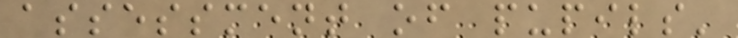assessment of pupils'
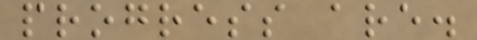progress are.
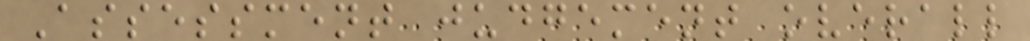Assessment judgement overall
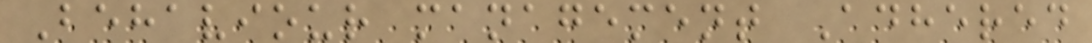Behaviour management Adhered
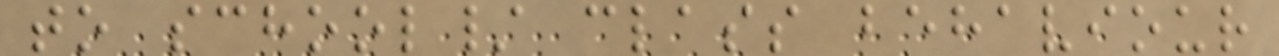to school/ class behaviour
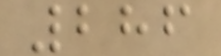286
